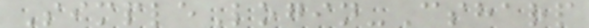SimpleLogin-Csharp
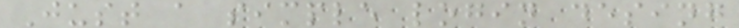Just a simple login desing
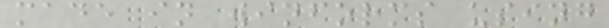made in winforms using
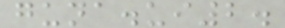guna.ui2.
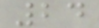24
